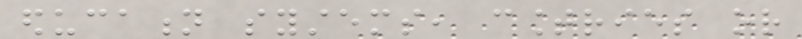education systems, countries or
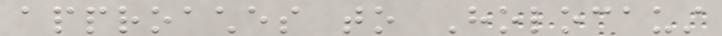approaches to Holocaust
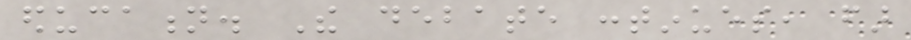education. The debate continues, far
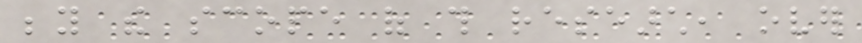beyond the scope of this research, over
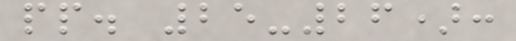pp. 25-26):
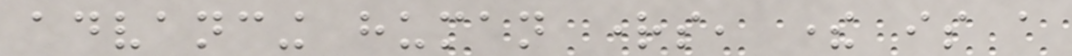advancing human rights, there is a
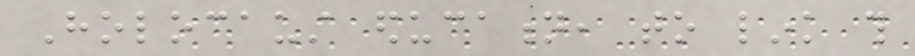Holocaust education, to link this
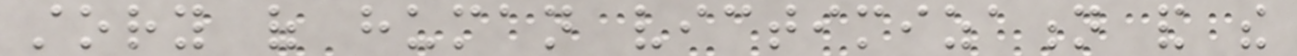story of human victimization and the
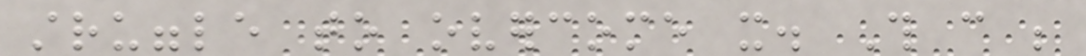struggle to overcome it. This can be
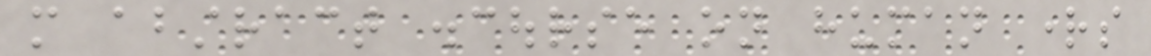more abstract discourse on human rights
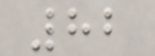82
